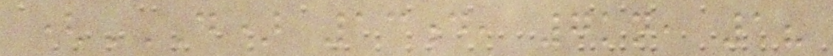(D) 13D, 7KN, 1?
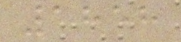1858
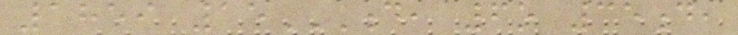1859 15D, 6O 35D,
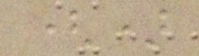()
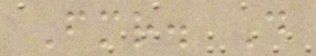Fmr. D
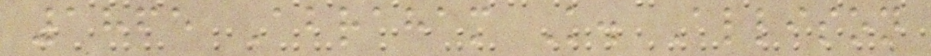1865 Abraham K. Allison
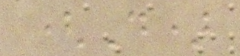(D)
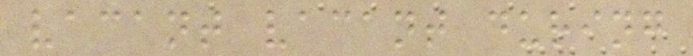vacant vacant during
